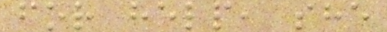for help, she
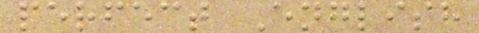perfect English
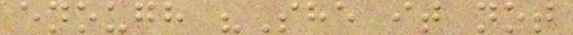enough "She it not
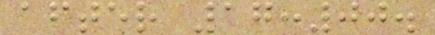after 17:00.
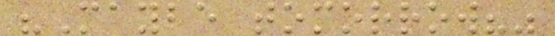"Maybe tomorrow?"
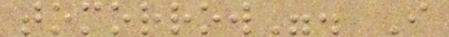tomorrow". I
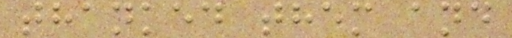thanked them and
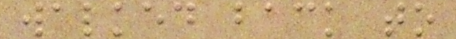walked back to
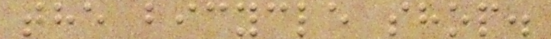the bicycle shop.
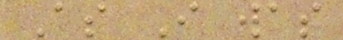As I was
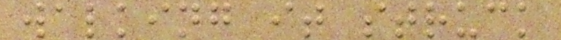walking it struck
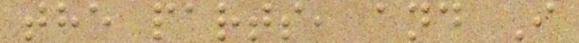the parts, and I
